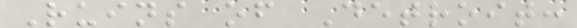Ruins of Detroit:
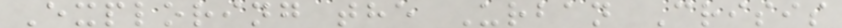Exploring the Urban Crisis
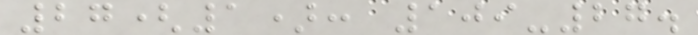27(1): 109-27.
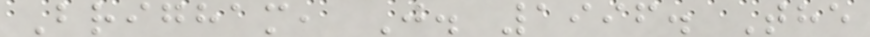Brigham, J. 1996. The
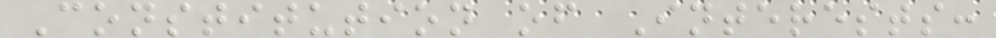Constitution of Interests:
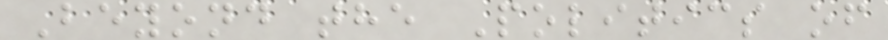Beyond the Politics of
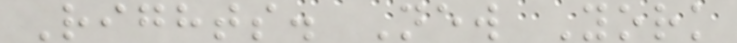Rights. New York
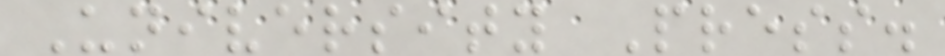University Press.
